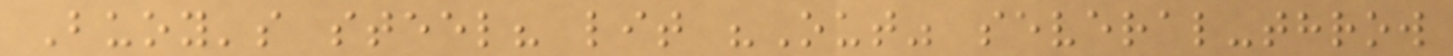Buoy's steel? lit "Out" several-throw
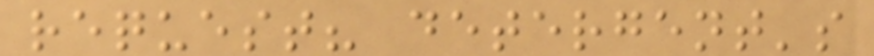request? detergent's
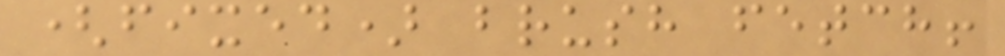(fixed) brush fetch!
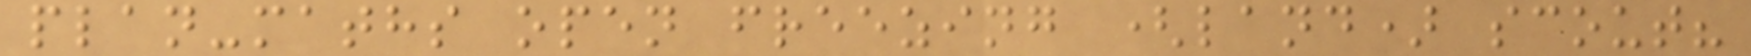plan-maths open freezing (land) scout?
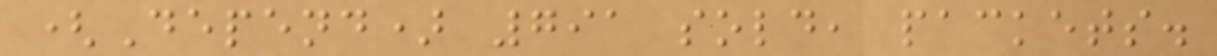(Depend) 791 sold, packets.
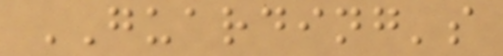GUARDING's
